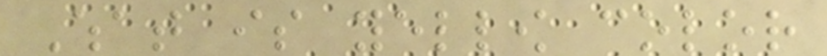What is yellow color
